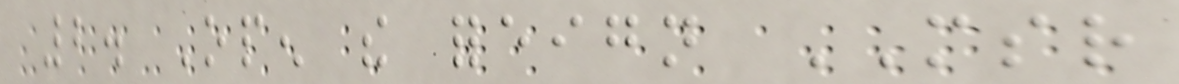2. Open the foreign MSR
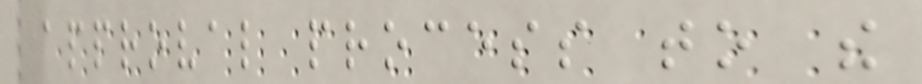approval process to the
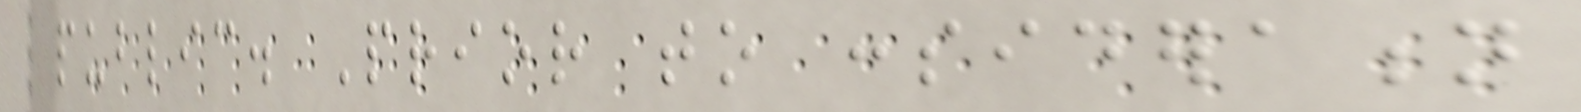public. Prior to consideration
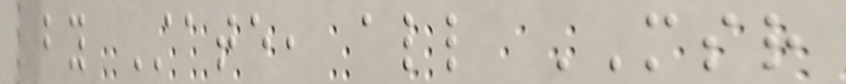by State, all MSR
